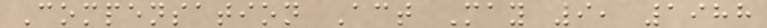Compensation Act May 9, 1988
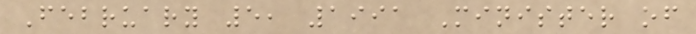February 5, 1991 Minister of
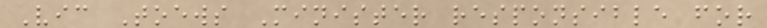Vic Toews Minister responsible for
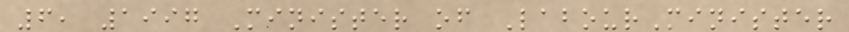6, 1997 Minister of LabourMinister
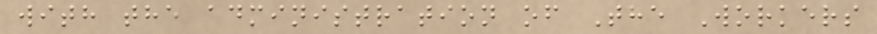with the administration of The Workers
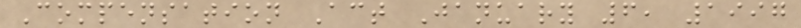Compensation Act January 6, 1997
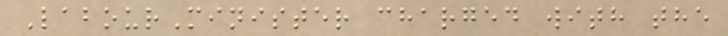LabourMinister charged with the
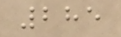285
